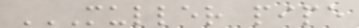MULLER PIPE
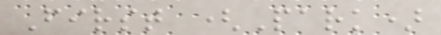First (Park)
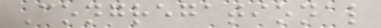Congregational
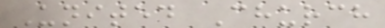United Church
